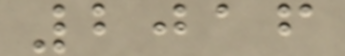2016
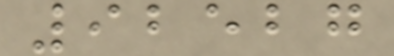92527
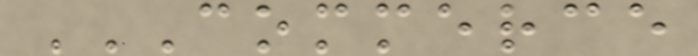COMMERCE
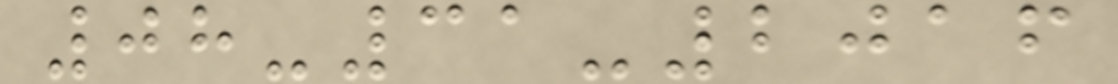08-31-2016
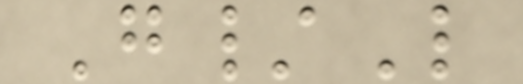G/L
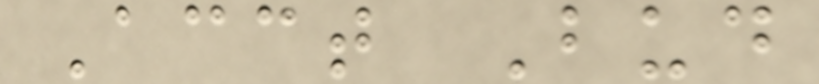Acct Bud
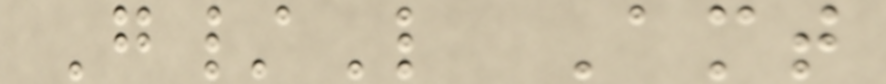G/L Amt
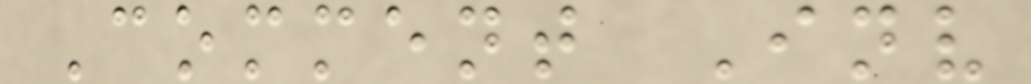Comment Inv
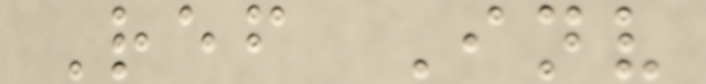Ref Inv
